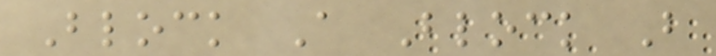Block A Block B
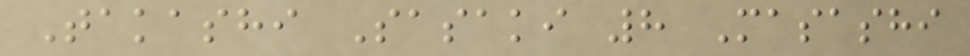Takashi Sasaki 8 Masashi
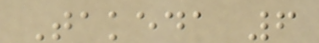Takeda 6
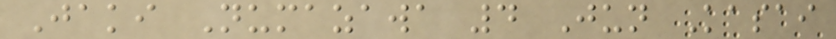Jaki Numazawa 4 Jun Kasai
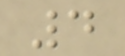4
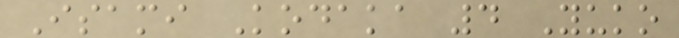Isami Kodaka 4 Yuko
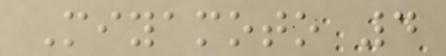Miyamoto 4
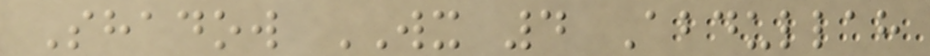Shadow WX 4 Abdullah
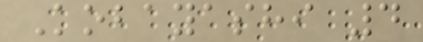Kobayashi 4
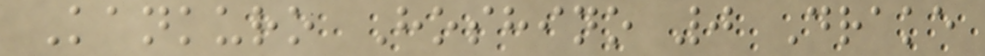Kankuro Hoshino 0 Drake
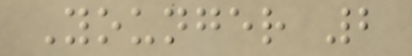Younger 2
